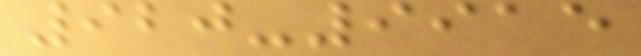920-9915
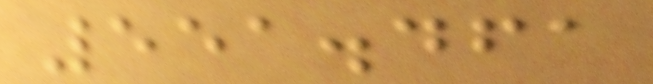551.461
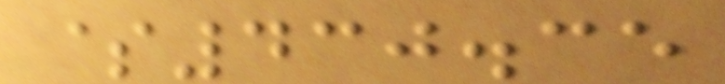$430.35
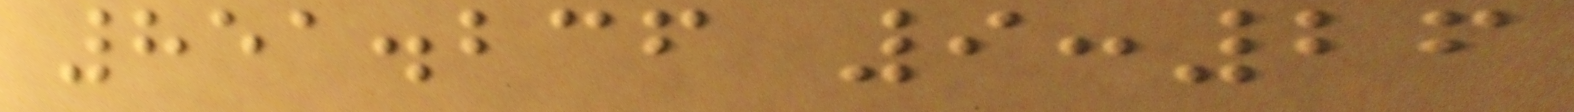851.236 9:26
